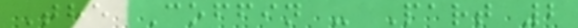The Coffin - Part 2
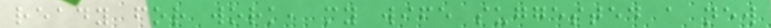ready for work, my wife suggested a new
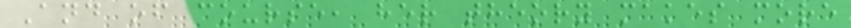And of course, her theory makes more
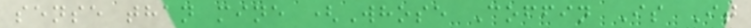sense than mine (Whose Coffin Is It
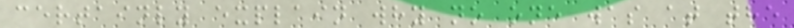certainly explain why no one was at the
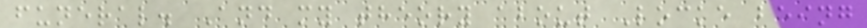funeral. And my theory about Locke being
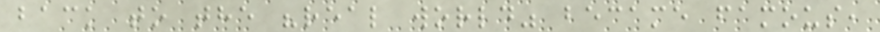back to the "real world" became famous,
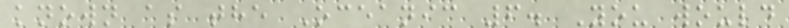known as the Oceanic 6. You would
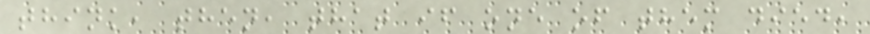think, then, that if one of them died,
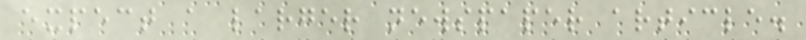expect a larger newspaper article.
